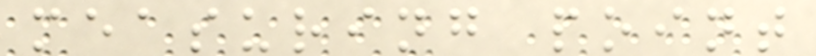measuring point
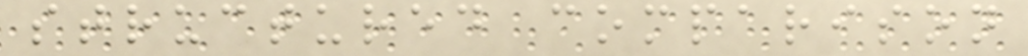structured comparison
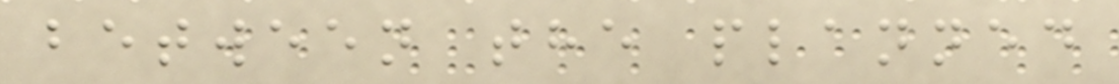between the planned
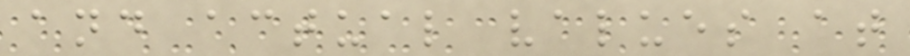and actual values at
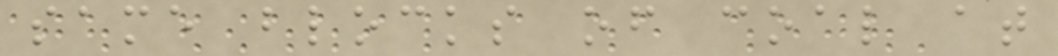same blocks of coal at
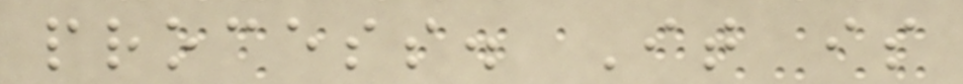process. It is
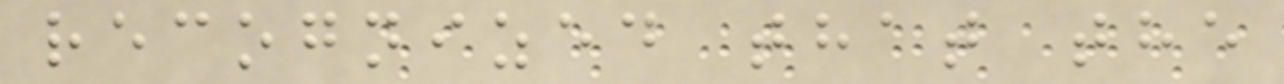recognized that the
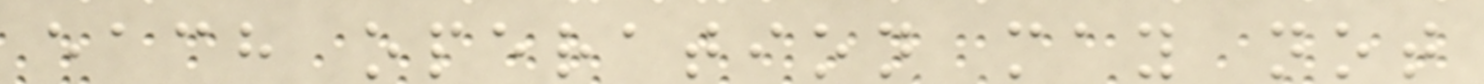each operation may not
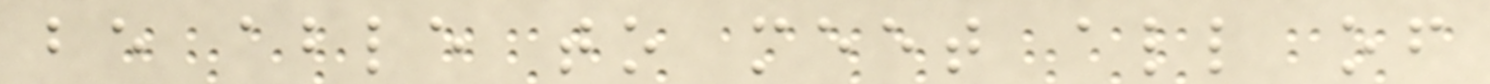be able to meet all of
